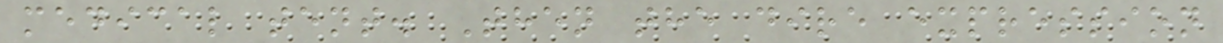medical tent. Then the dire expression
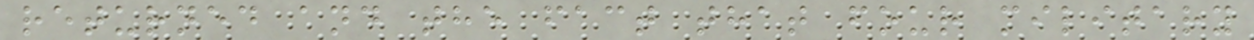returned and the fact that four military
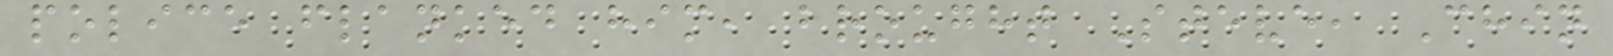police flanked him, brought Steve, Chin
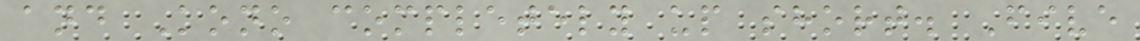and Kono completely up short. Five
